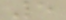5
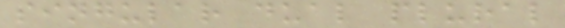singular dual plural
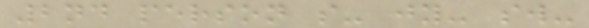2nd person s- jy- sw-
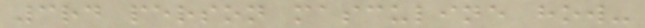3rd person masculine how-
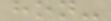hon-
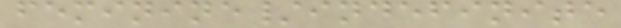feminine/indefinite
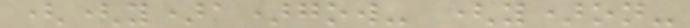((y)a)gow- (y)on-
